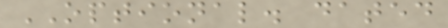OPTIONAL. dated
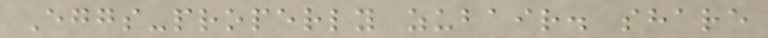Eggs-properly zubair. share
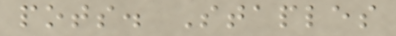pots. Staples
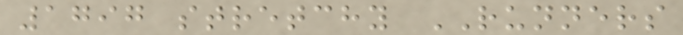1797 stretchy RUNNERS
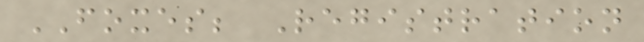FOXES; Registration
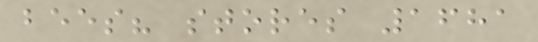bees? stores 1681
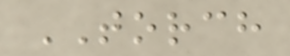TORCH
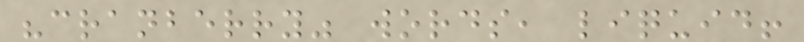"cranberry" words, liquid!
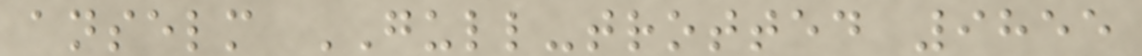anselm GULL-trotted 9855
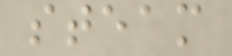steam
